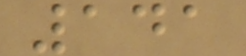141
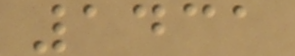1431
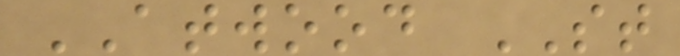ATWOOD ST
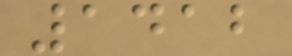1412
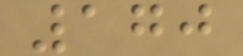170
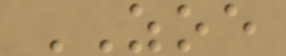ZOE
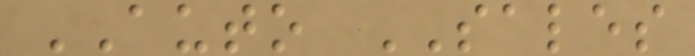AUTO SALES
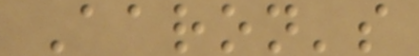Aaron's
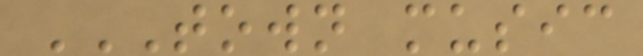TOWN MUSIC
